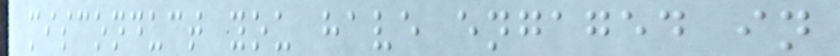misconduct you have engaged in
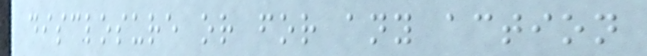disclosure or for any action
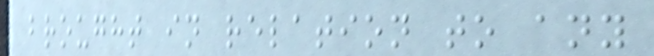brought in relation to any
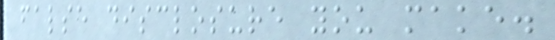false disclosure you make.
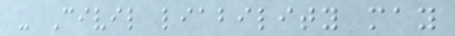- Civil liability may
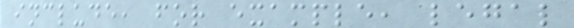include, for example, legal
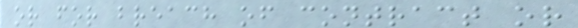or for breach of contract or
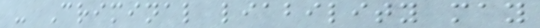- Criminal liability may
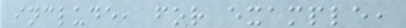include, for example,
